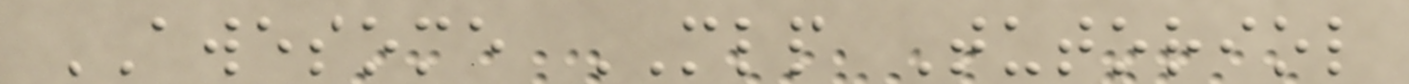AWESOME MLP Tutoriol
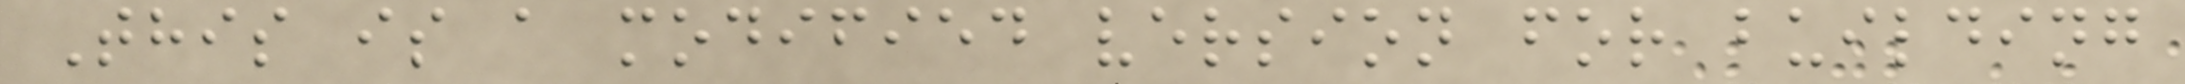This is a modified version for building
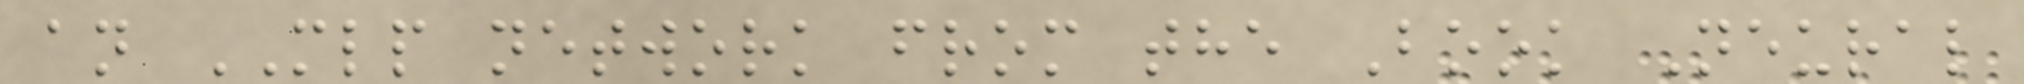an MLP network from the Book Neural
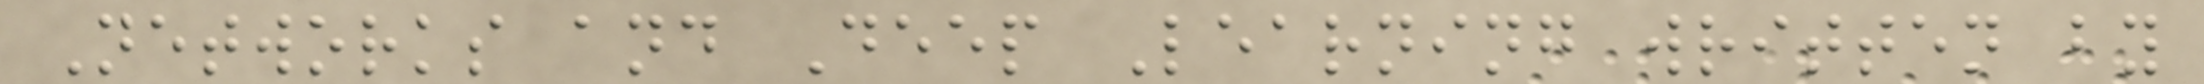Networks and Deep Learning written by
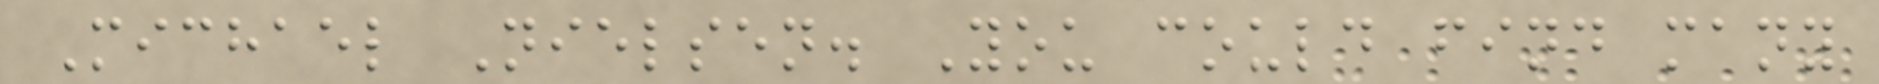Michael Nielsen. You could find many
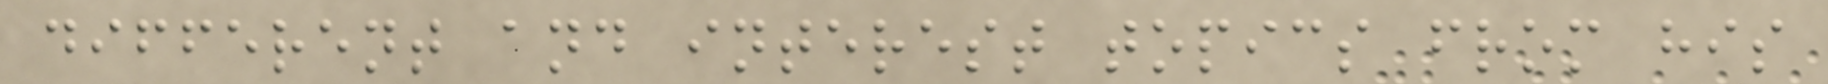different and interest topics from his
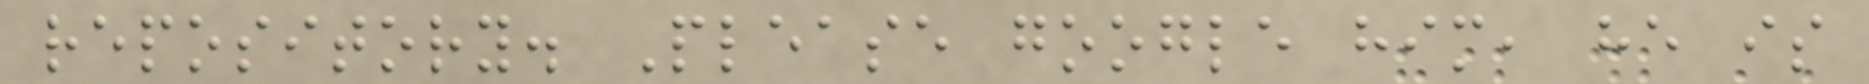repository. Please google him, he is
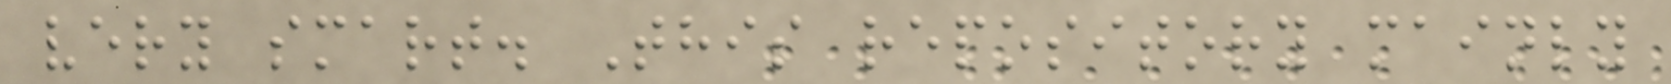very smart. This repository mainly
